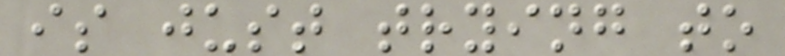is just trying to
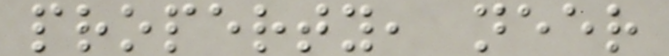property, neer
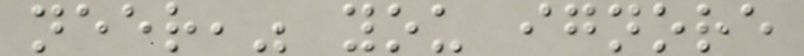neer," you ignore
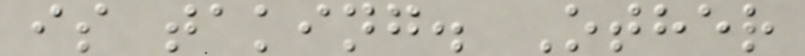is taking. Other
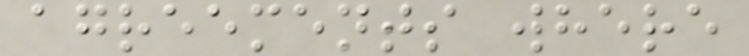agreements where
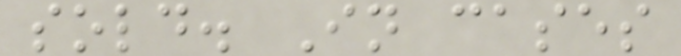sold. In cases
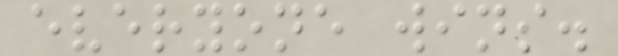everyone wins.
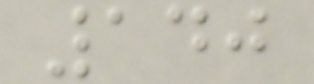140
